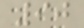90
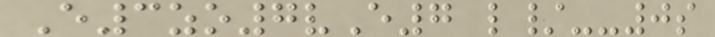E3zo7vE7 l/--0s
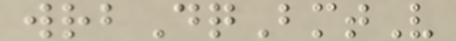wrbDqBmtV
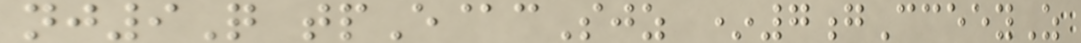nj9Q tpE@cSjz *7gCceeyZ
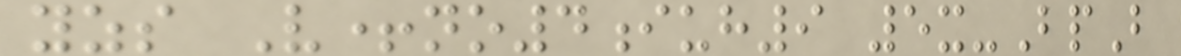yzs V+no4iuh9 5x-BpB
